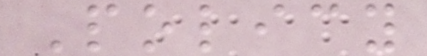Policy
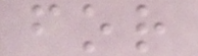for
